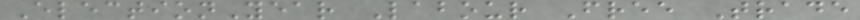ElectionYear Labour Free Trade
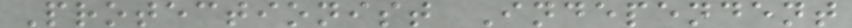Protectionist Independent
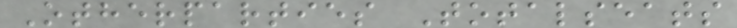Otherparties Totalseats
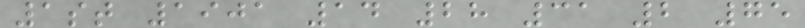1st 1901 14 28 31 2 75
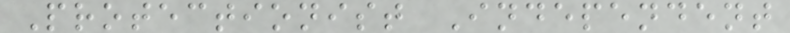Protectionist Independent
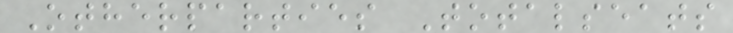Otherparties Totalseats
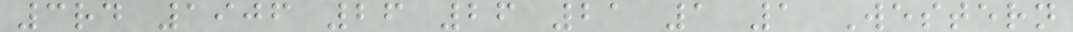3rd 1906 26 26 21 1 1 Western
